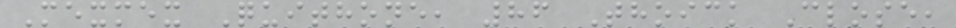Mexmex Quithone, 86 Thoick Close,
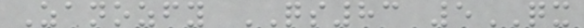Zanozfy QS83 5QX
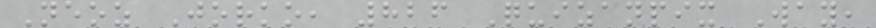Neoz Jorko, 826 Quizanpix Way,
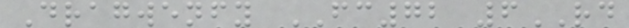Dragwenfy FC72 6RD
